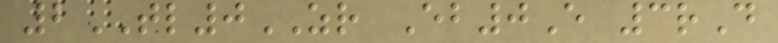2TL0ZR Eb0E 3rD
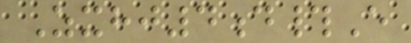Zxhj4d#E
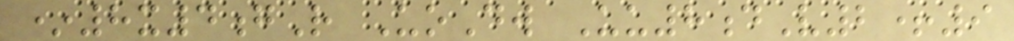*8x4gR UoDw Uu8dV2+9
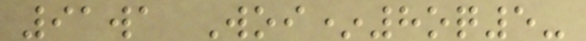91wa Woi*8oq5-
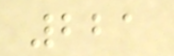221
